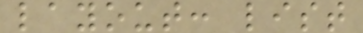layout: list
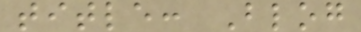title: Blog
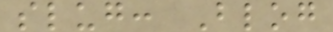slug: Blog
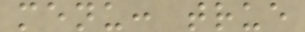menu: true
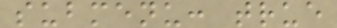submenu: true
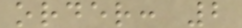order: 2
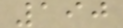190
